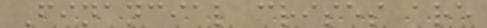Financial crises are
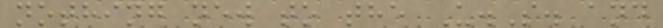nothing new to the U.S. and
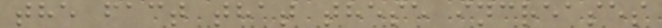the fact that these increases
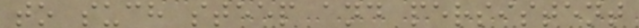to such steep and persistent
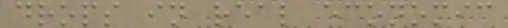drops in real economic
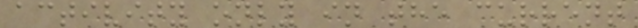activity only in the current
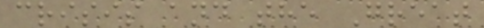crisis and the Great
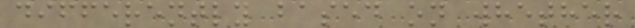differently based on whether
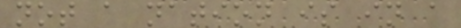not a nation is in a
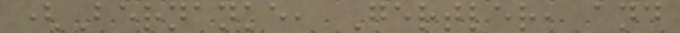(Bernanke, Gertler, and
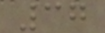37
